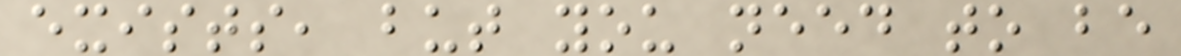exists, but you need to be
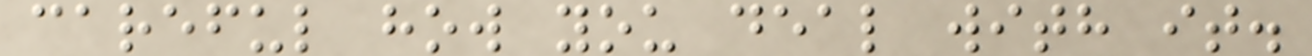careful how you deal with it.
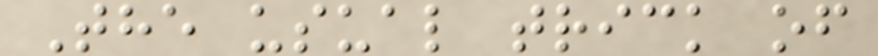The usual trick of
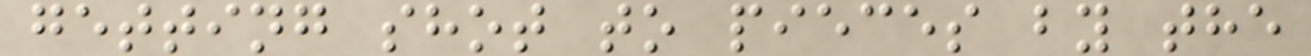getting shot to pieces by the
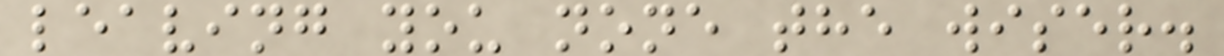leaving you none the wiser.
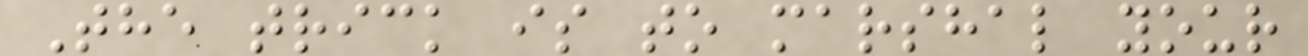The trick is to marshal your
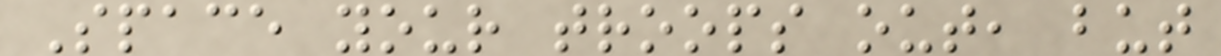Space your troops out, but
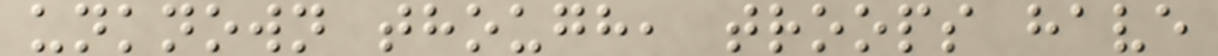unknown though, troops have
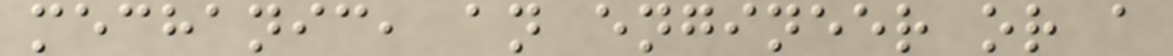mechanic, an engineer or a
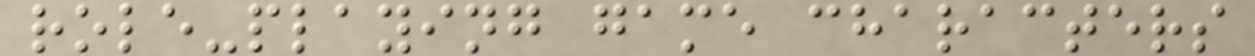role-playing game characters
